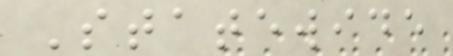Statewide
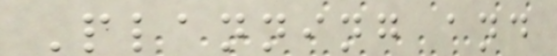Planning and
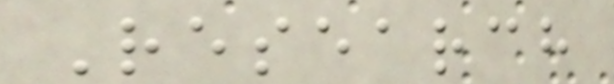Research
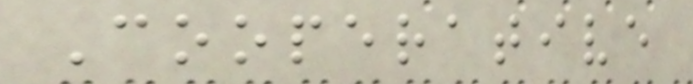Cooperative
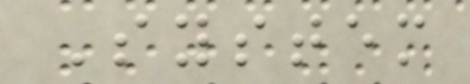System
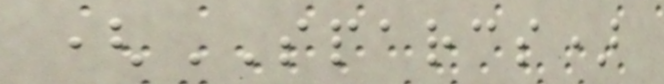(SPARCS)
